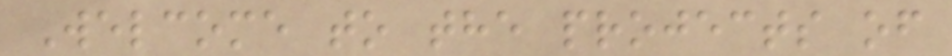Welcome to the projects of
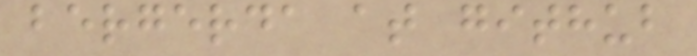bergerda at github
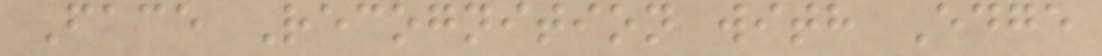Face Recognition with Edge
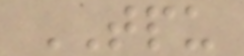TPU
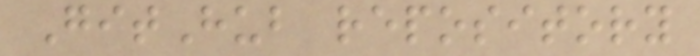GitHub repository
